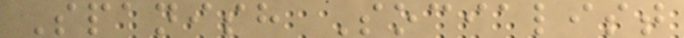Spanish Socialist
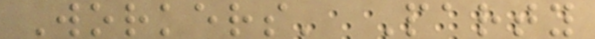Workers' Party
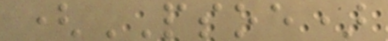(PSOE)
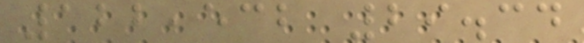122,532 29.34
